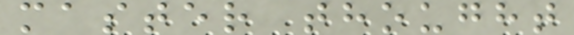master thought
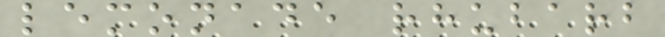lemonade rhubarb
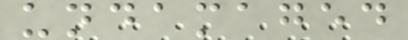undamaged
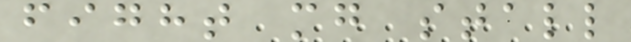fight mg stall
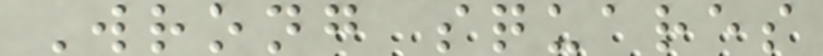Wrong squares
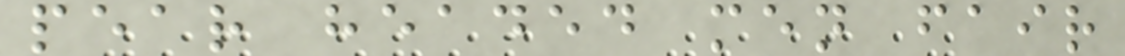pear headed men fair
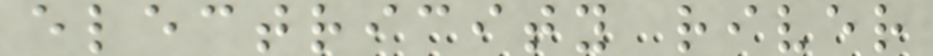electricity river
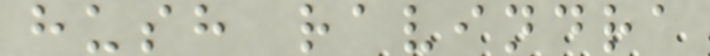hush ravindra
